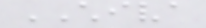CHIVA
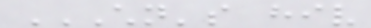CHILDREN'S HIV
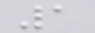1
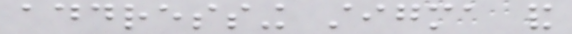addressing stigma and
